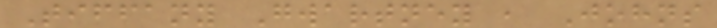Tiffany Gwartney , Johns
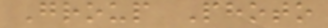Group Photo
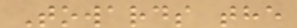Towards the
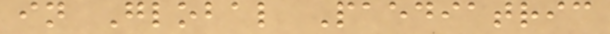in Global Paediatric
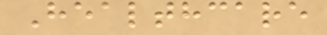Healthcare
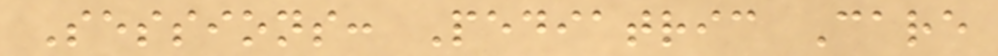Sessions: Pediatric Care
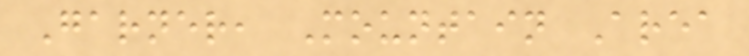Garner, Mountain Area
